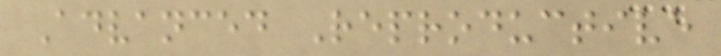Advanced Reproductive
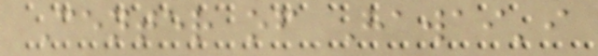Center of Hawai'i
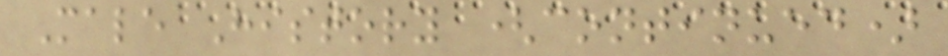Male History (continued)
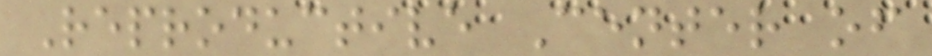Reproductive Center of
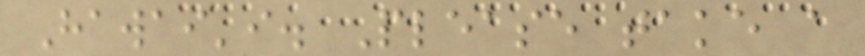Hawai'i. Please take a
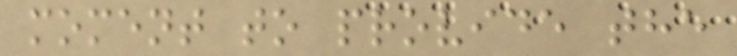moment to provide the
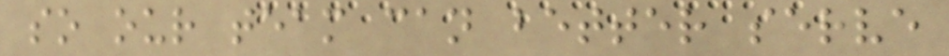so our team can better serve
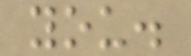you.
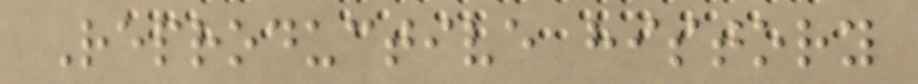Reproductive history
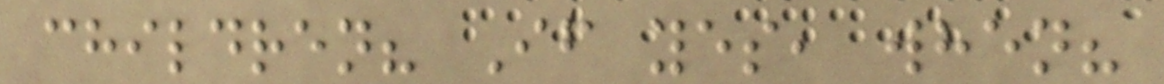children? If yes, when?
